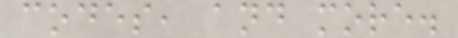codes, and more.
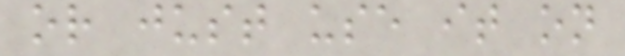or just use it on
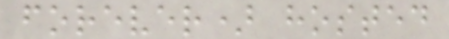forever) hosted
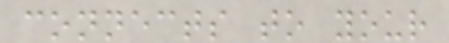connects to your
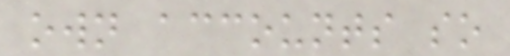own accounts so
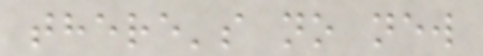there's no new
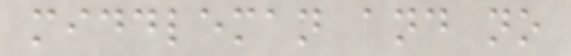middleman and no
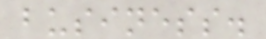business.
